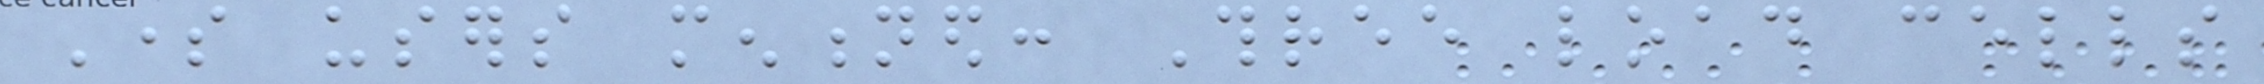Some users mentioned: Three load cells
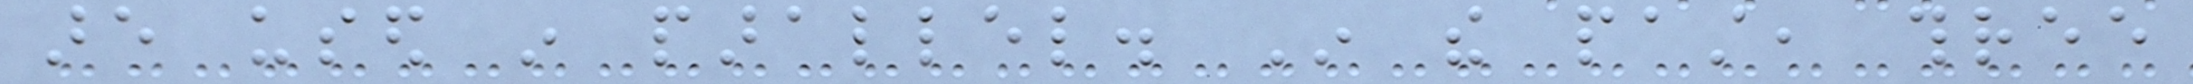are used in parallel. In the past, three
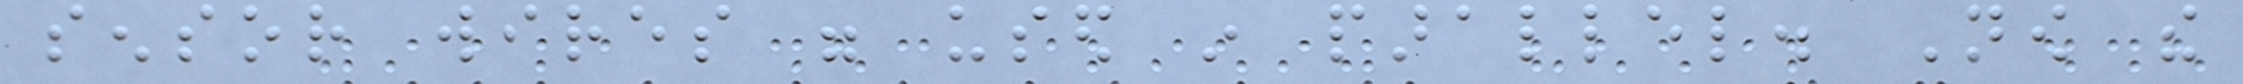sensor wires were used in parallel. Now the
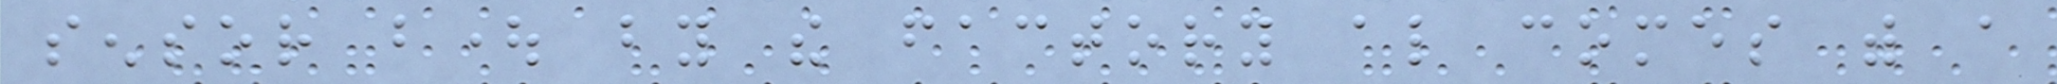sensor bought by the factory also comes with a
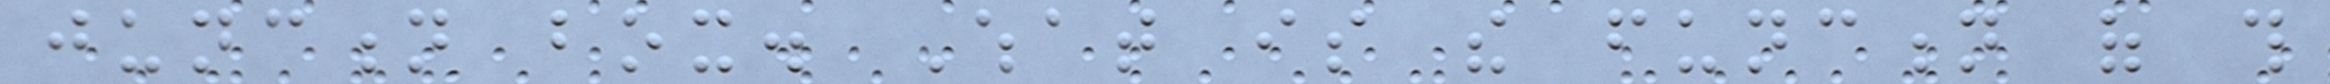junction box. What is the function of this
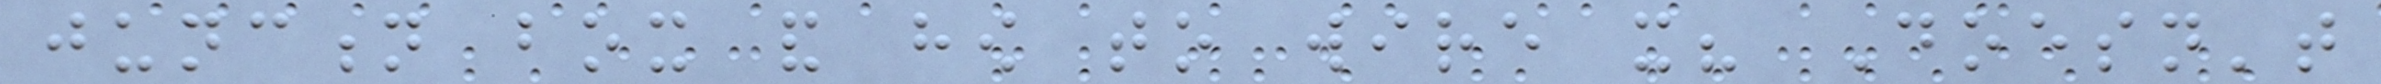junction box and how to wire it? Doesn't
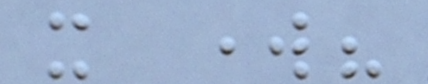it work?
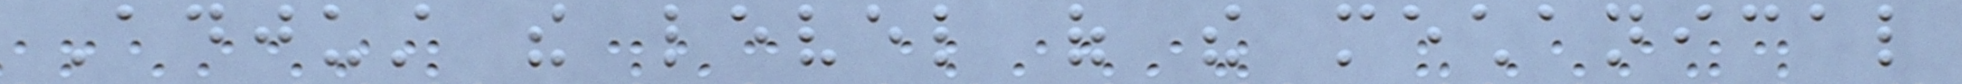Adjust the level of the mechanical
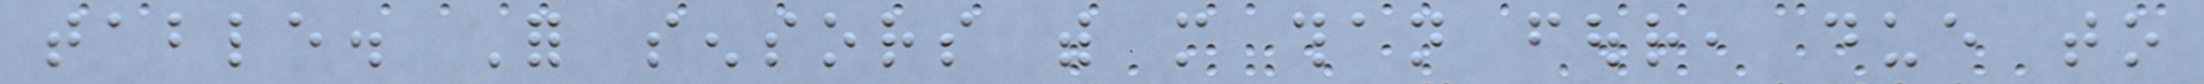table. For sensors with more than four, due to
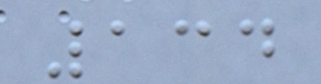134
